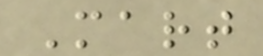Mart
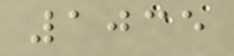1035
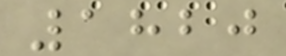1820
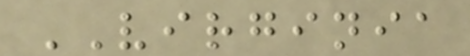VIRGINIA
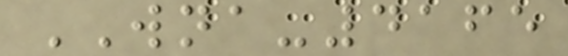WNA-4165
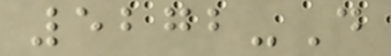5272-D
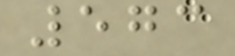573
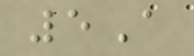5A
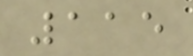115
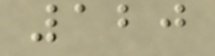120
